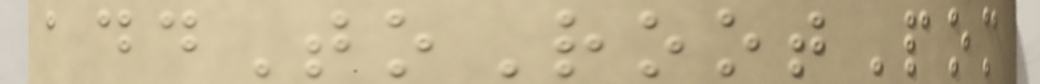addToRootPom
